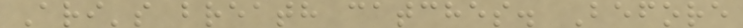Ari's breath catches. Before
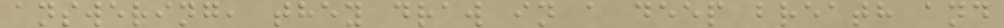answering, they draw in a deep breath and
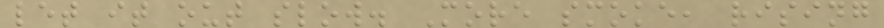let it out slow. More smoke, rising
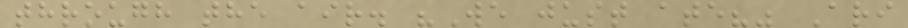through the air. "We just ate?" Ari
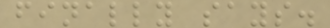finally says.
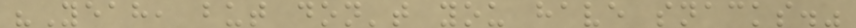"Yeah, but don't you have snacks."
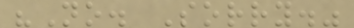"No. Sorry."
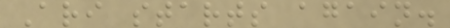Ari starts again.
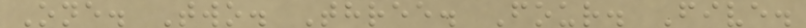One. Two. Three. Four. Five.
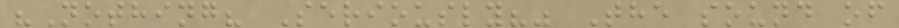"Nothing? Seriously?" The sound of
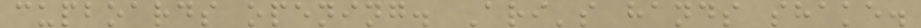cupboards opening. Ari's hands shake.
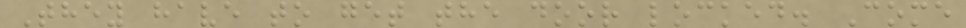They have to get the door locked. Come
